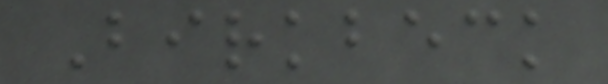Birkbeck
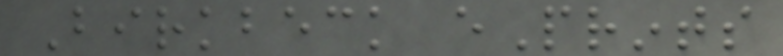Birkbeck ePrints
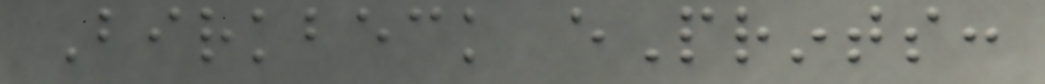Birkbeck ePrints:
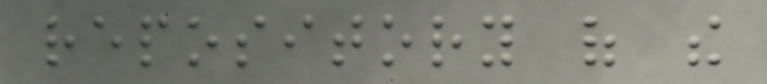repository of the
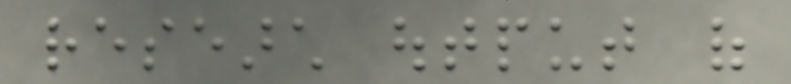research output of
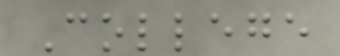College
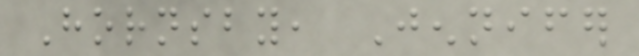Hornsby, Jennifer
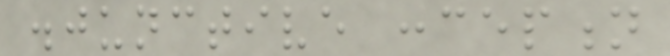disjunctive conception
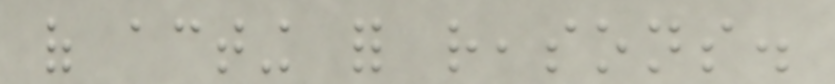of acting for reasons.
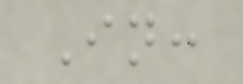In:
